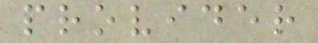provider
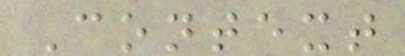Context
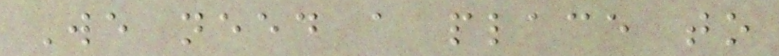We need a place to
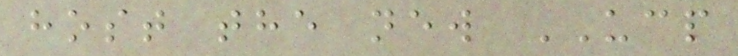host the new UCP
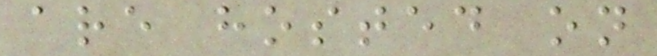are hosted on
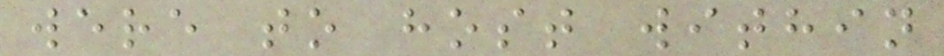were to host within
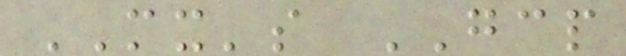MX's GCP
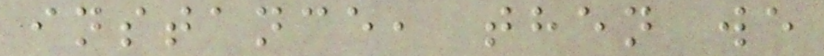instance, then we
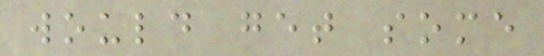would get some
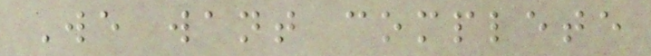We want complete
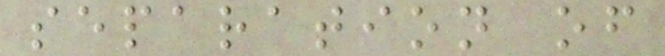separation of
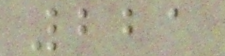221
